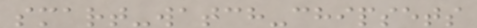smart-watch-chipsets
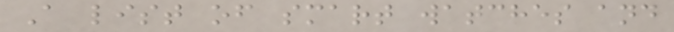A list of smart watches and
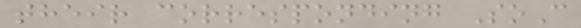their corresponding SoC
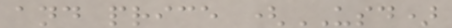and price (USD)
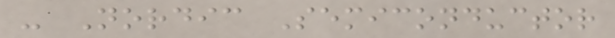- Nordic Semiconductor
